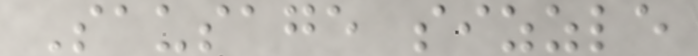Sausage sizzle
